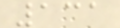131
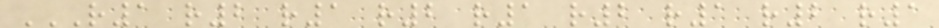R1 R2 R1 R2 R1 R2 R1 R2 R1
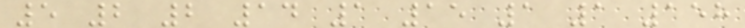5 2 2 14 1 15 1 1 158
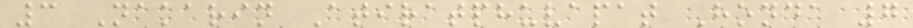3 Nakarin Atiratphuvapat Honda 7
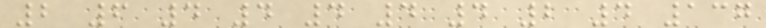2 6 4 4 4 4 4 2 4 137
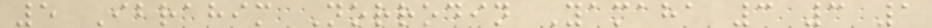5 Ibrahim Norrodin Yamaha 3 3 1
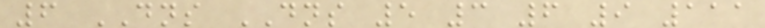6 DNS DNS 5 3 6 9 111
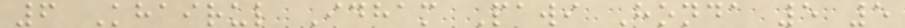6 Khairul Idham Pawi Honda 5 5
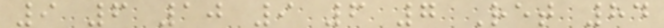9 6 10 9 6 7 Ret 84
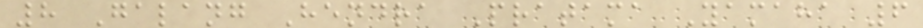8 Galang Hendra Pratama Yamaha 6
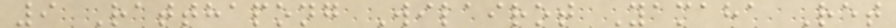9 Ratthapong Wilairot Yamaha Ret
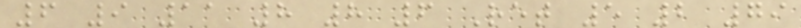6 9 11 8 8 6 Ret 5 2 79
